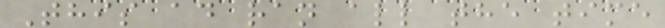This ad ran all the time
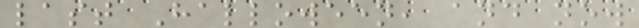last Halloween, and now
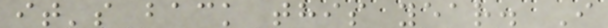it's back this year. I
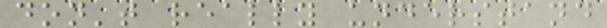don't really understand
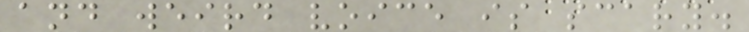and weird voice is scary.
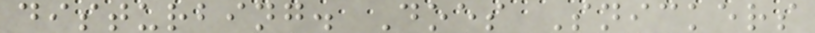disturbing. Does Snickers
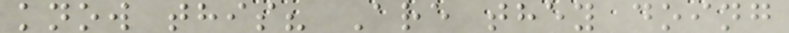know this? Are they doing
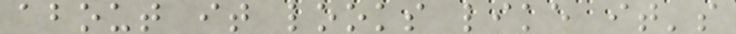about it looks like it's
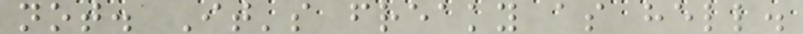not. It's freaky as hell.
